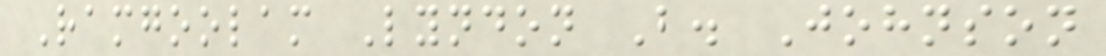Ramgoolam Lyndon B. Johnson
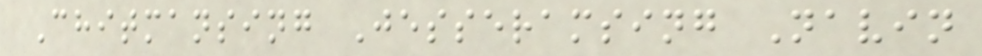Chitmansing Jesseramsing Navin
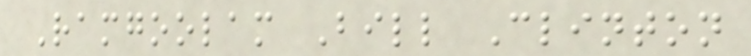Ramgoolam Bill Clinton
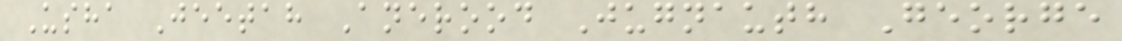Usha Jeetah Anerood Jugnauth George
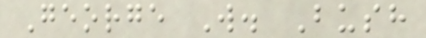George W. Bush
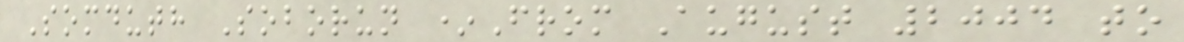Somduth Soborun *From August 2004 to
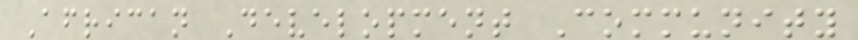African Development Community
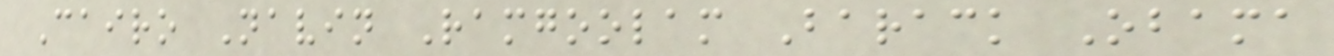Cairo Navin Ramgoolam Barack Obama
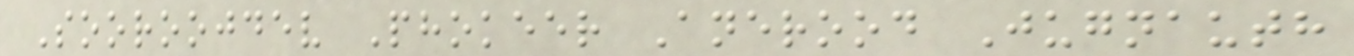Sooroojdev Phokeer Anerood Jugnauth
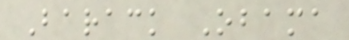Barack Obama
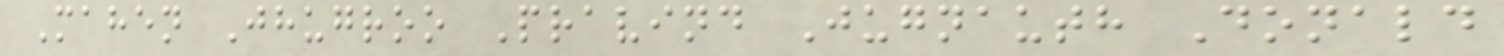Mahen Jhugroo Pravind Jugnauth Donald
